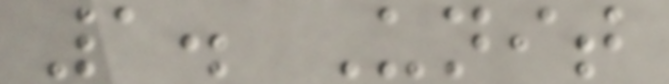1. Unit
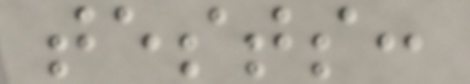tests:
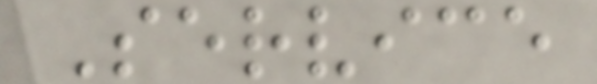Service
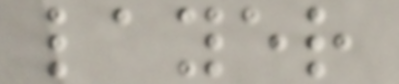layer
